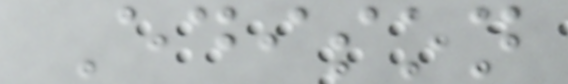Edison
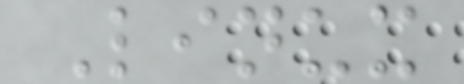Linux
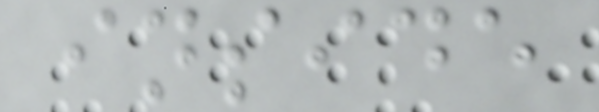inside
